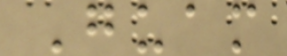Guam
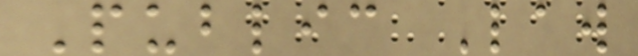Public Law
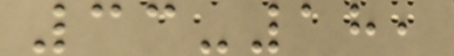33-18,
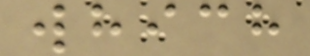which
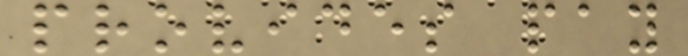provides pay
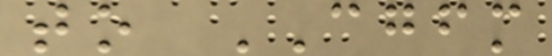to CGFM
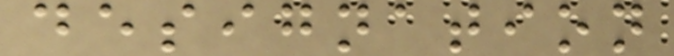designation
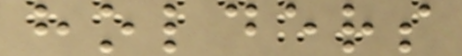holders
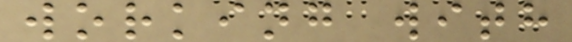working with
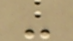-
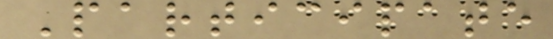Participate
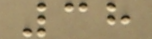38
